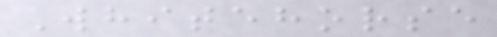Whitehorse
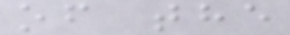of the
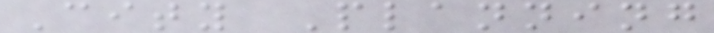City Planning
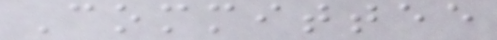Committee
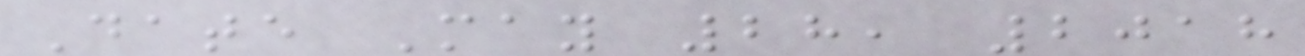Date May 28, 2018
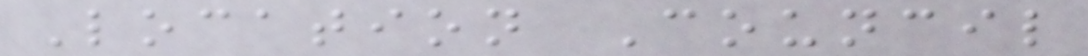Location Council
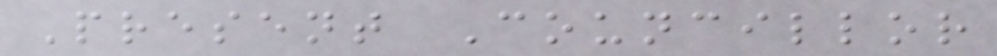Present Councillor
